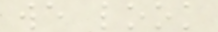we look
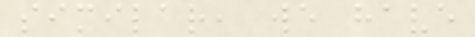similar, we have
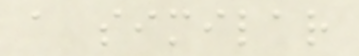a similar
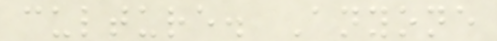culture. Anyone
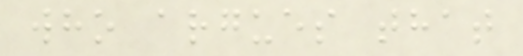who argues that
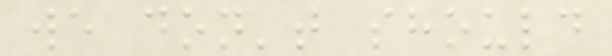we don't should
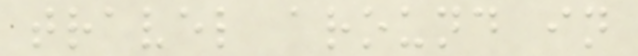travel around in
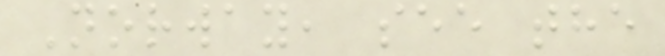Norway, see the
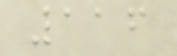116
